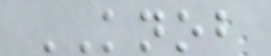KNOB
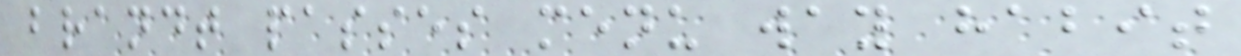brandt passes menu way habit
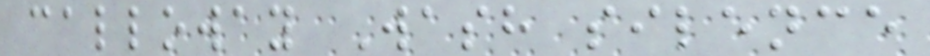calloway Wash silence
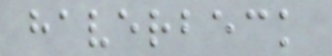haverbeck
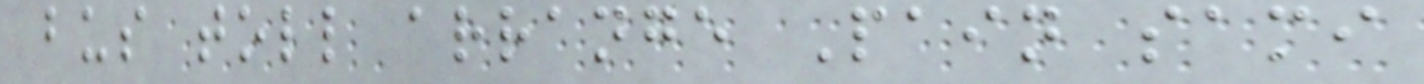bus toll arrange Pain sami
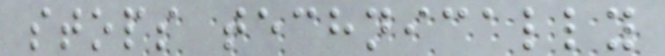stops technically
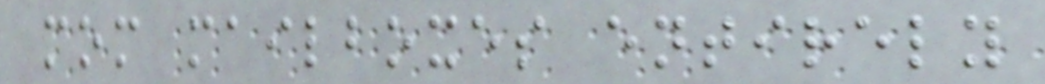mom mailboxes entirely
